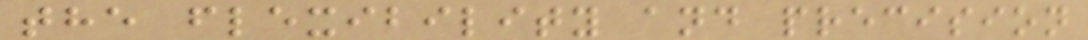the flexibility and precision
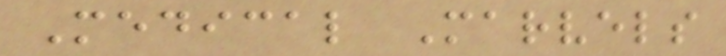Medical Marvels
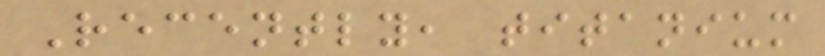Recently, titanium
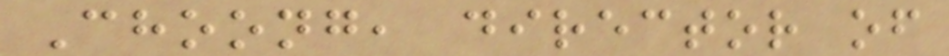Choong, director of
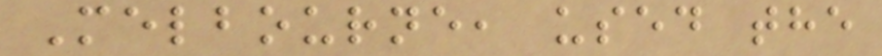Melbourne, used the
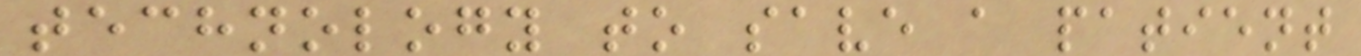technology to save a patient
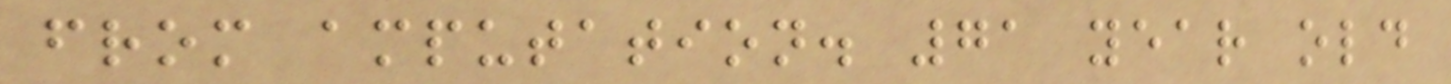from amputation. 71 year old
